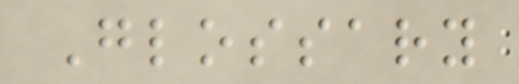Glossary
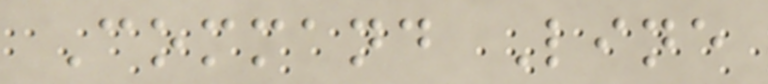Command Line
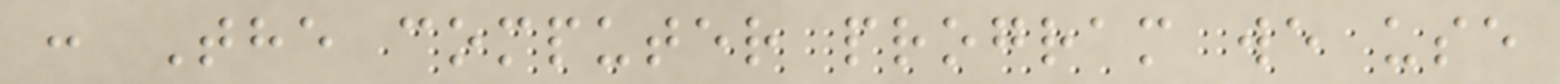: The computer program we use
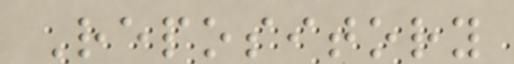Repository
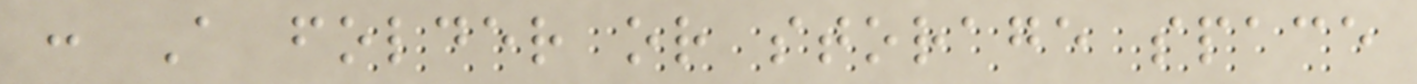: A folder or storage space
